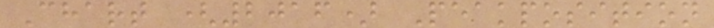Chart (2016) Peakposition
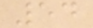54
